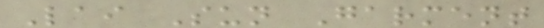Lai Sun Garment
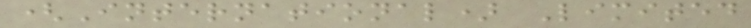(International) Limited
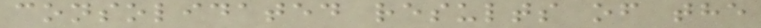consolidated results of the
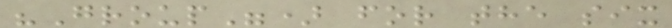"Group") for the six
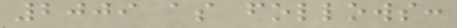2009 as follows:
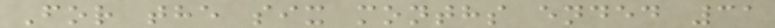For the six months ended 31
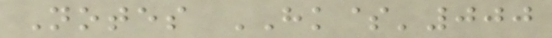Notes HK$'000
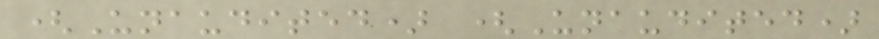(Unaudited) (Unaudited)
